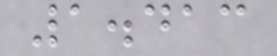1.413
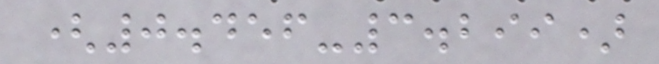(0.456-3.299)
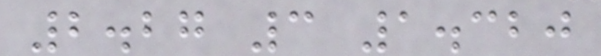2.27 3 1.320
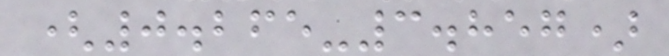(0.265-3.857)
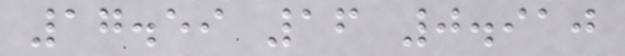17.59 16 0.910
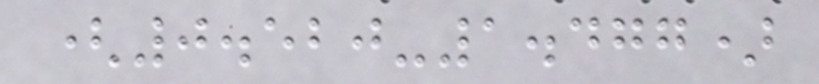(0.520-1.477)
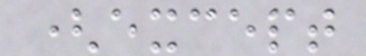(except
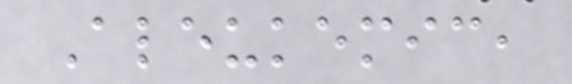Aleukemic,
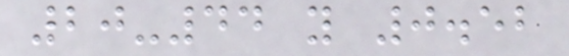20-44 y 0.52
